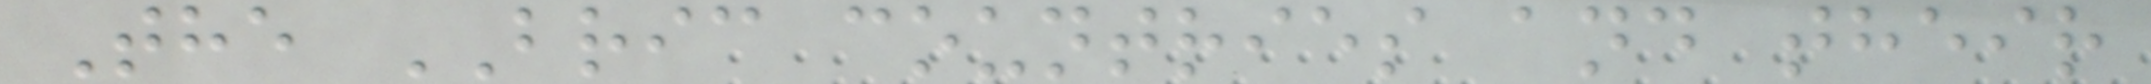The BRIC countries and their
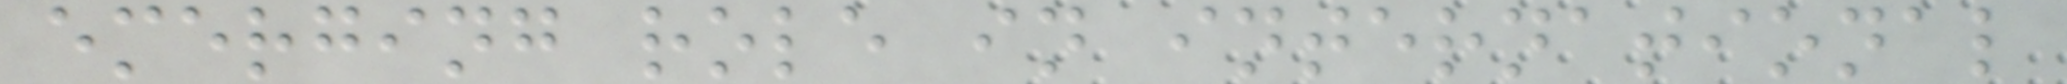emerging role in international
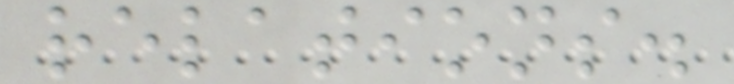relations.
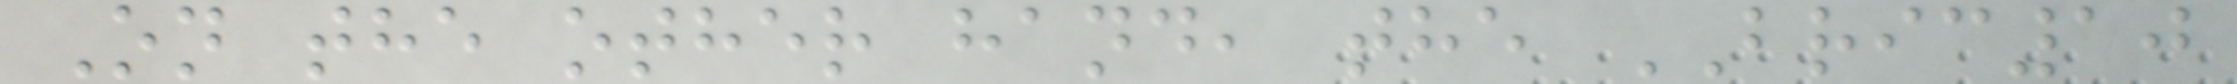On the other hand, the BRIC10
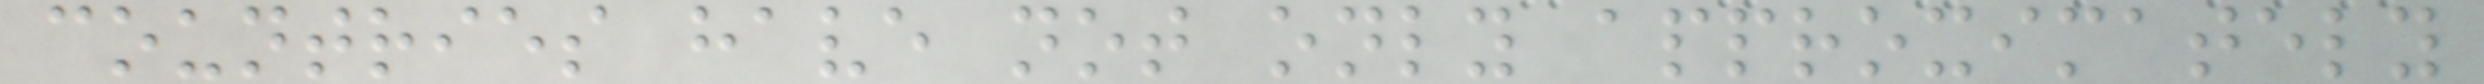countries have not only approximately
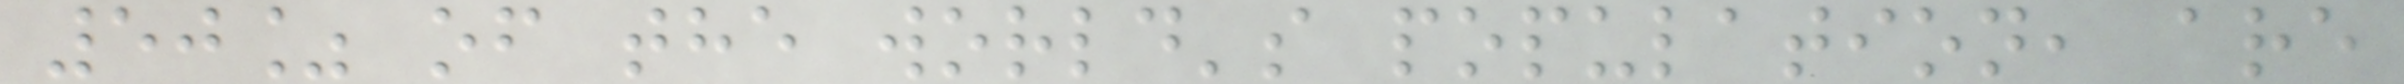50% of the world's population, are
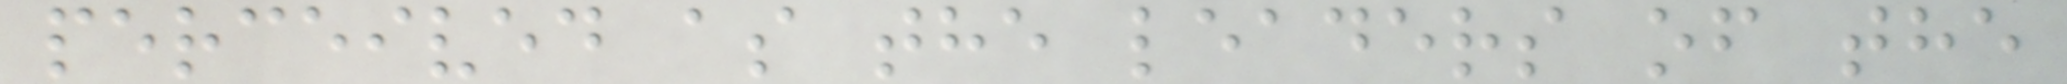perceived as the leaders of the
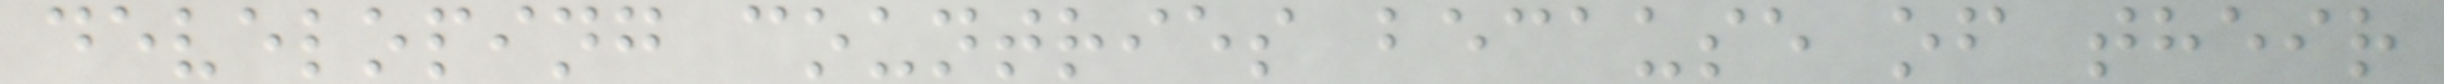developing countries because of their
